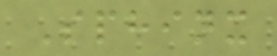Sphinx
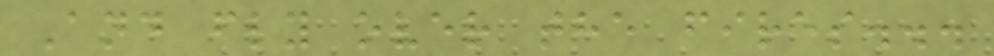And fly over the fires...
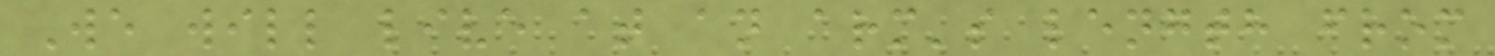We will live at an arm's length from
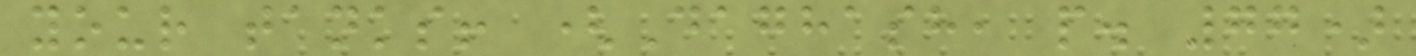your tanks! (Daghash, p. 77)
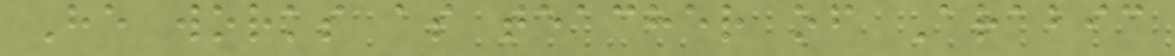He works as teacher of Arabic
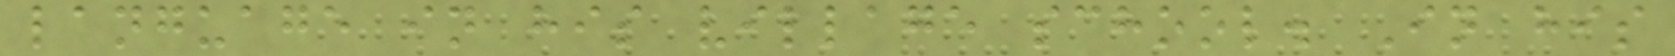language in his village school. In his
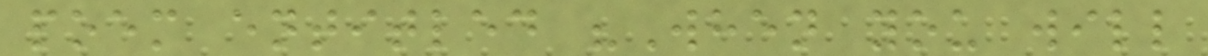poem entitled "When you will
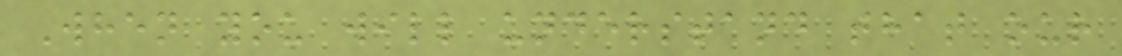When you will understand that our
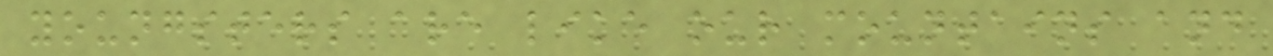youngsters are like our mountains and
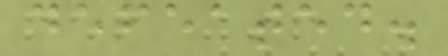defeated.
